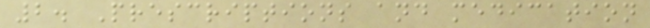2. Prescriptions and medication
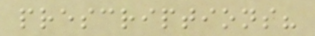prescriptions?
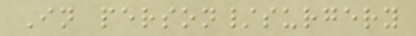In person/surgery
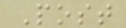Post
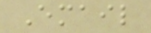Email
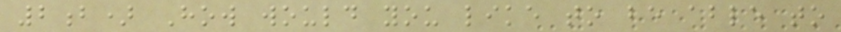2b) How would you like to be able to
